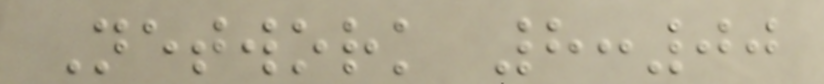Network 8:00
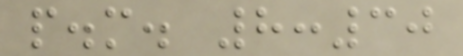p.m. 8:30
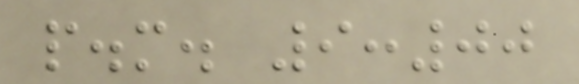p.m. 9:00
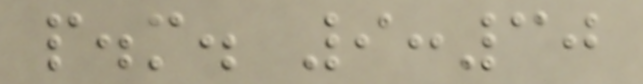p.m. 9:30
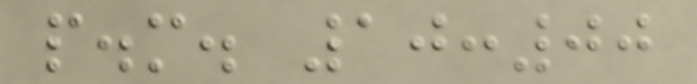p.m. 10:00
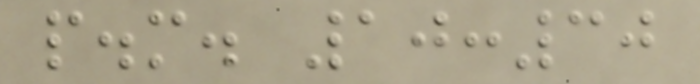p.m. 10:30
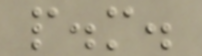p.m.
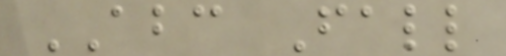ABC Fall
